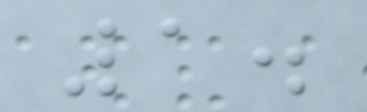1.
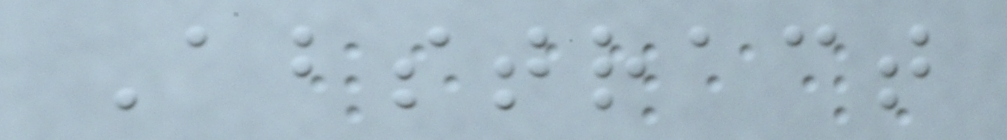Abstract
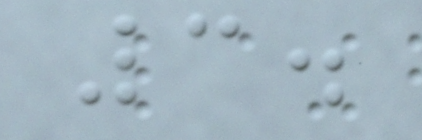3.
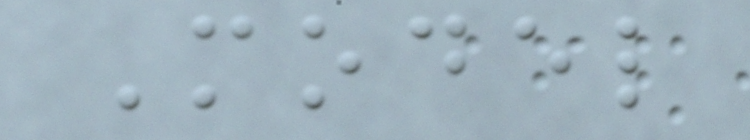Model
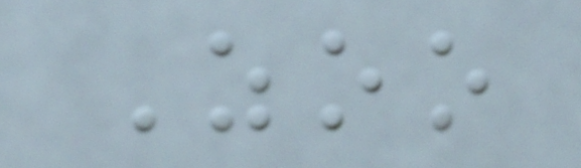Zoo
